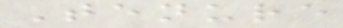Tenure
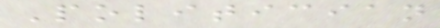Politician
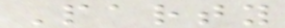Party
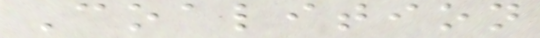Coalition
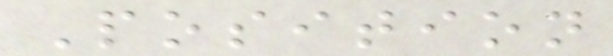Position
